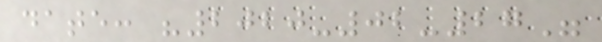date: "2020-02-27"
